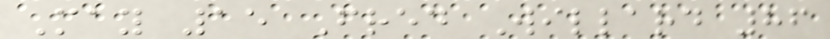May 15 Fred Willard 86
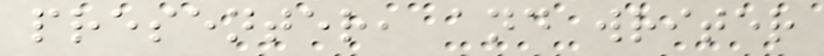presenter, and writer
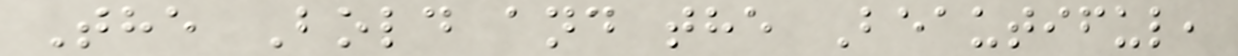The Bold and the Beautiful,
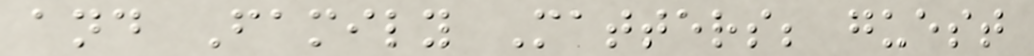and Family Matters; guest
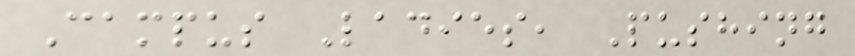Campus Ladies, Pushing
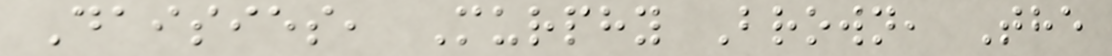Daisies, Murphy Brown, The
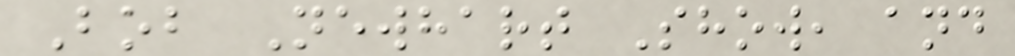Bob Newhart Show, and
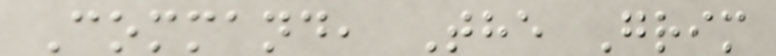Command, The Grim
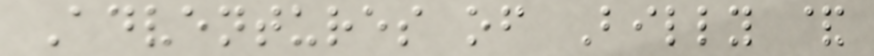Adventures of Billy &
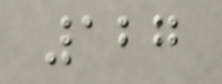127
